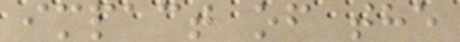impact of the
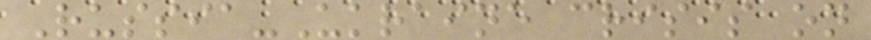Russia-Ukraine crisis on
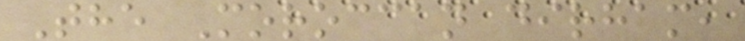The Moroccan dirham,
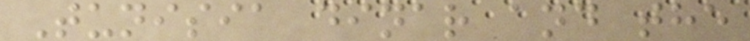Tunisia dinar and the
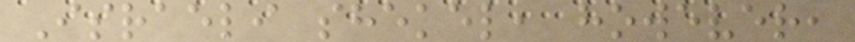Israeli shekel, however,
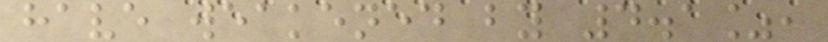have weakened by 4.1%,
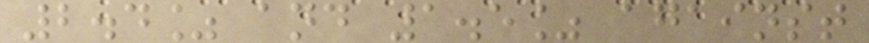2.4% and 1.5% against
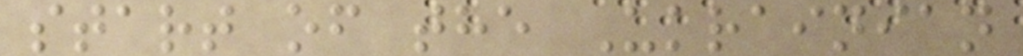start of the Ukrainian
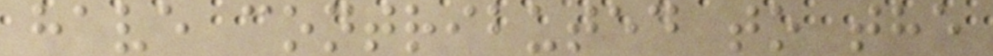have contributed to the
